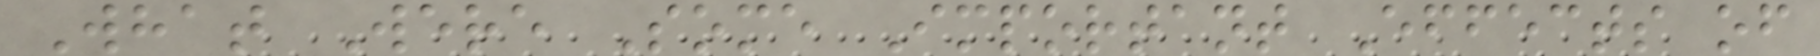What Were Some Important Effects of
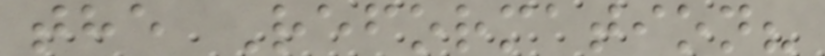the Reformation?
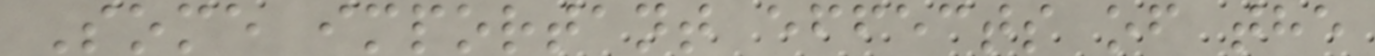Some important effects of the
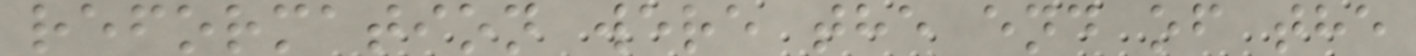reformation were the end of the
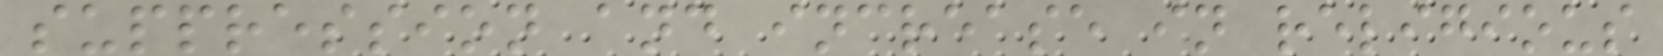suppression and increase in religious
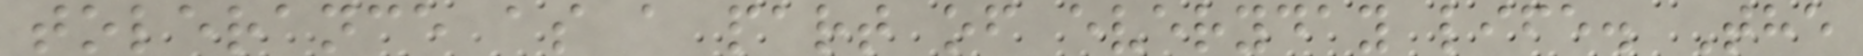tolerance as a part of everyday life. The
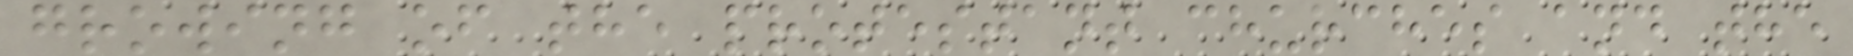growing of the protestant churches and the
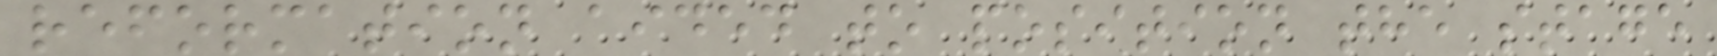reformation aided to position the stage
